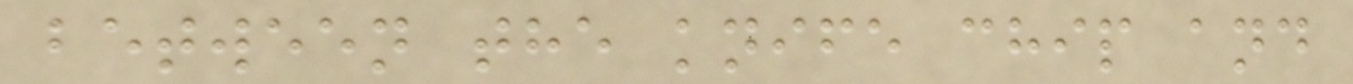between the knife chip and
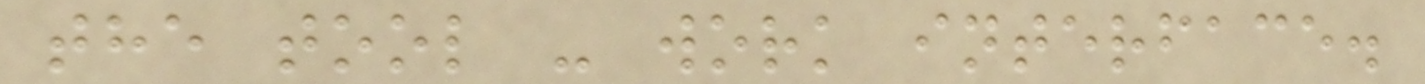the tool - work interface.
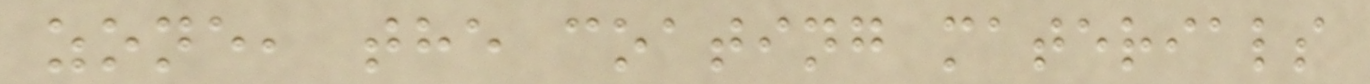zone, the coating materials
